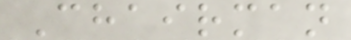Chairman
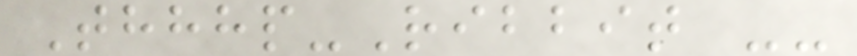Thhhp-Ribbit --
